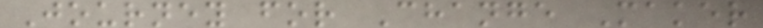Journey for Change Maker
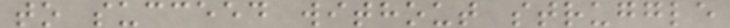to succeed without struggle
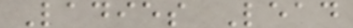Ladies Lead
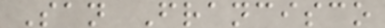San Francisco
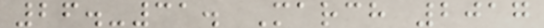26.-31. March 2017
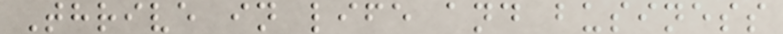Thrive in life and business
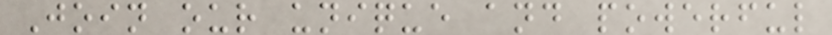Join our unique and powerful
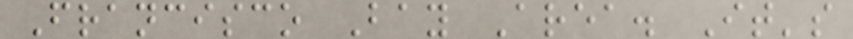Francisco Bay Area. It's
